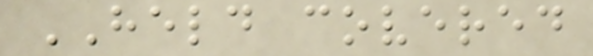HELD covered
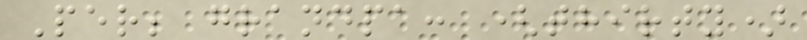Per; grandpa: (thirty)
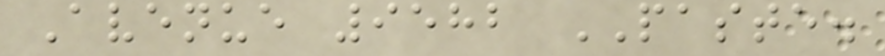Avenue 9582 PASTE.
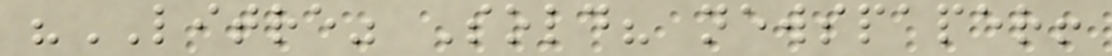"LITRE" Sold? newspaper!
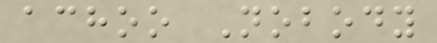achoo Nobody
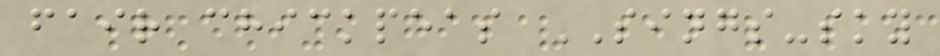fair chickpeas SINGS-sky
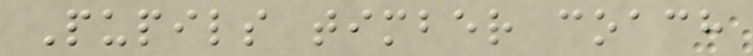Pupils timber coach
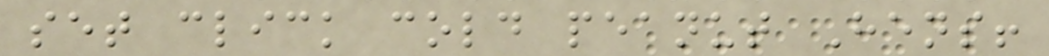set click cold peanut Hens!
